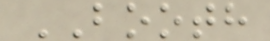BOOTH
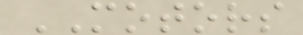MOTORS
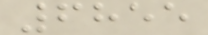6855
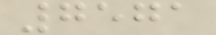7571
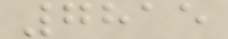7815
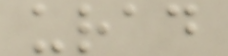urad
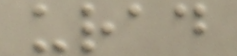urad
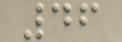46
